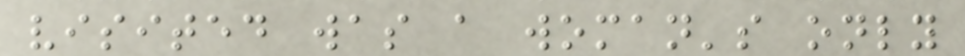visited was a woman's only
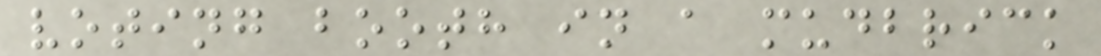voting booth in a mudbrick
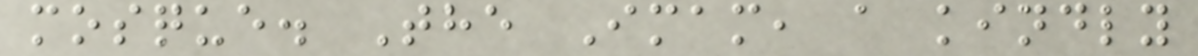mosque. The Imam, a kindly
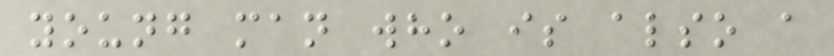young man who is also a
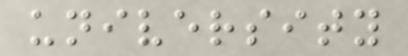university
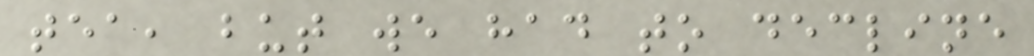tea, but we had to decline
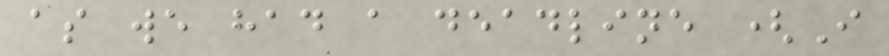as we had a deadline (I
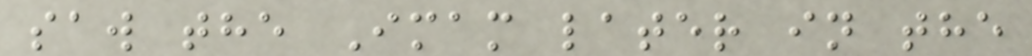saw the Imam later in the
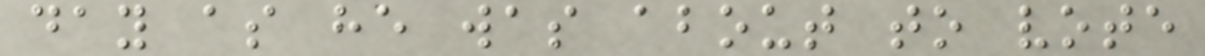day as he was about to vote
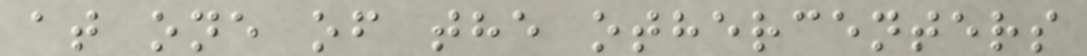at one of the othercenters
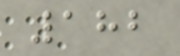182
